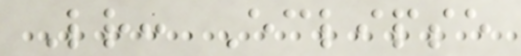Letter: Eclipse
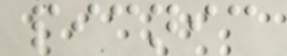picnic
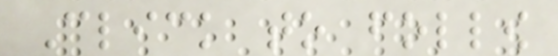Click to follow
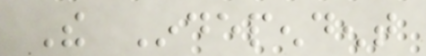The Independent
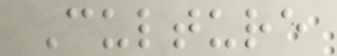Culture
